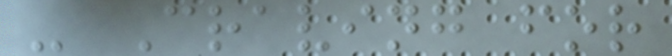- Craving for
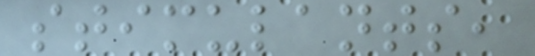stimulants,
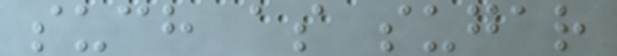such as sugar
